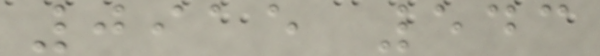0915 543
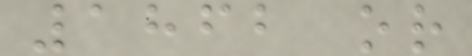1862 or
